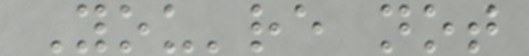You're not
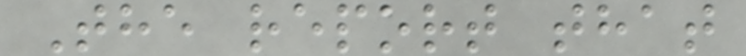The report that
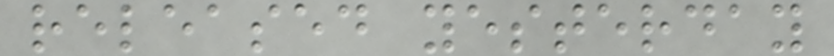released yesterday
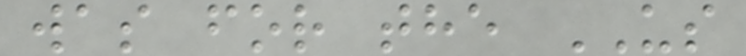was for the US
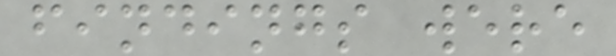findings were
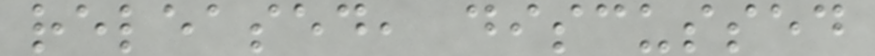released, discussed
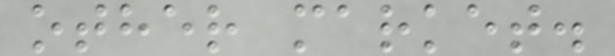other market.
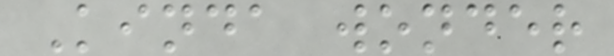Kinda wonder
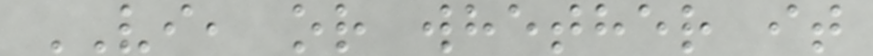VI, or whether it
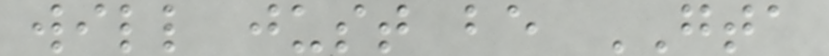will just be GTA
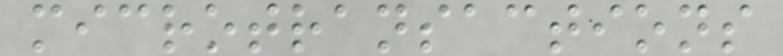microtransactions
